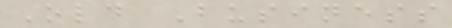Old Business
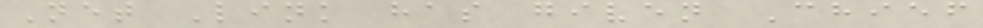Net Link has given Chief
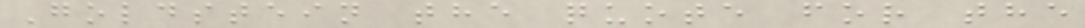Goldstein the quote for the
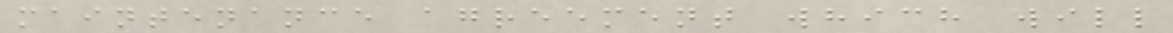maintenance agreement which will
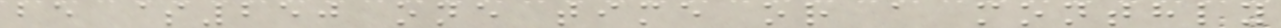be $250 one time or a monthly
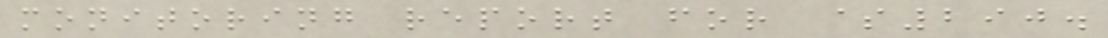monitoring report for $290.
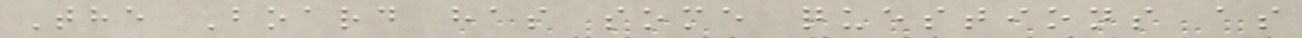The Board has some questions as
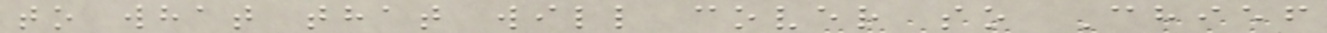to what that will cover so Chief
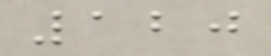120
